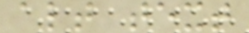alt text
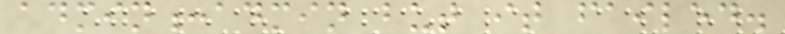admin:admin but it failed.
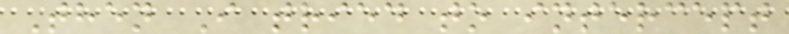Then I tried to intercept
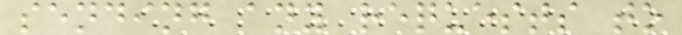sending any requests to
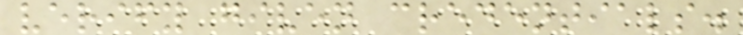verify given credentials.
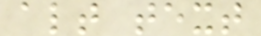alt text
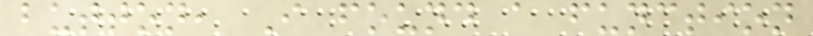button, I found a function
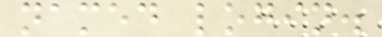named login.
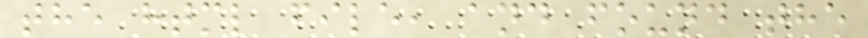the html file, and found the
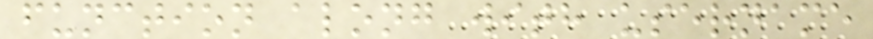function along with username
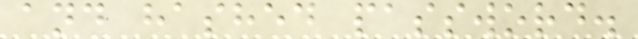and hashed password.
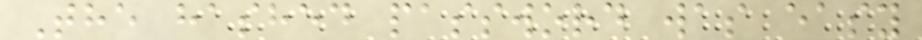The hashed password was easy
